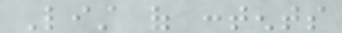List of contents
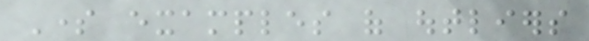Some examples of outliers
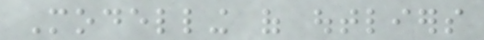Modelling of outliers
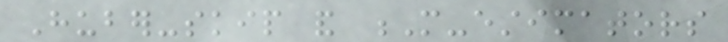Huber-skip and M-estimators
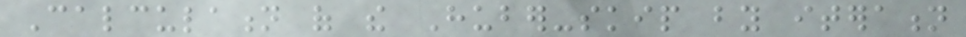Calculation of the Huber-skip by iteration
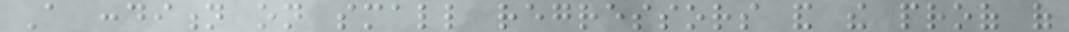A condition on small regressors and the proof of
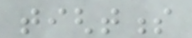tightness
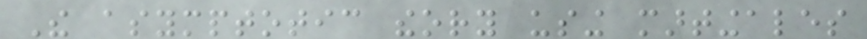The asymptotic theory using martingales
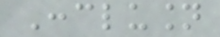Conclusion
